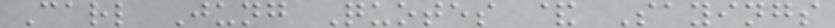Carl Jung Quotes & Sayings
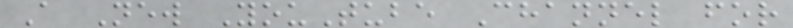A New YouTube Channel for
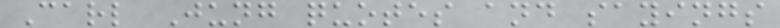Carl Jung quotes and sayings
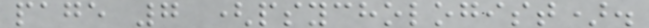page 7 (psychologist).
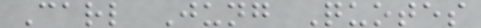Carl Jung Quotes
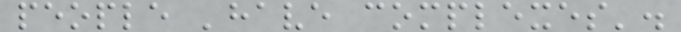people 'have complexes'.
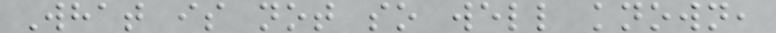What is not so well known,
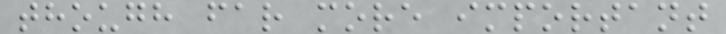though far more important
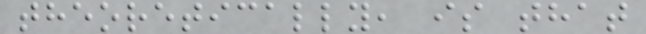theoretically, is that
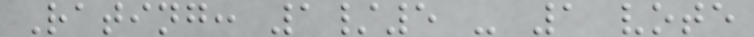Rating: 1/5 - 1 vote
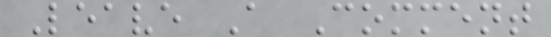Leave A Comment
